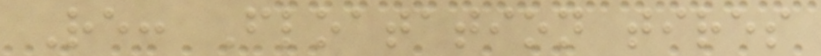Re: Floatation tires
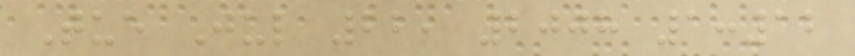Tue Jul 22, 2008 1:12
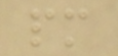pm
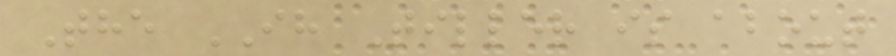The IH Tiller is about
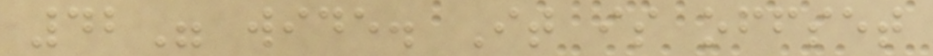42" wide. It is offset
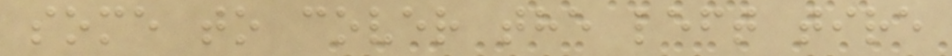some to cover the left tire
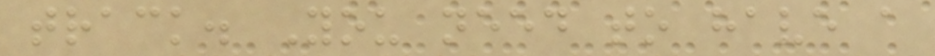track. You need to have a
